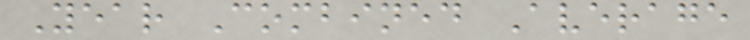Year Combined Average
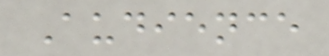Audience
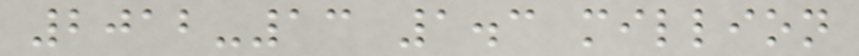2012-13 1.3 million
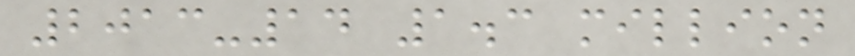2013-14 1.3 million
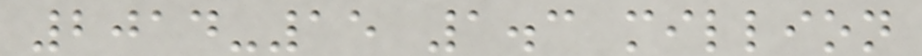2014-15 1.3 million
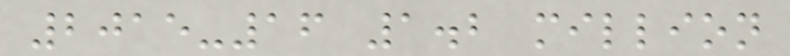2015-16 1.2 million
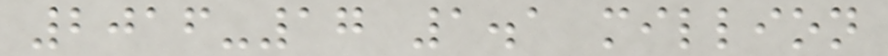2016-17 1.1 million
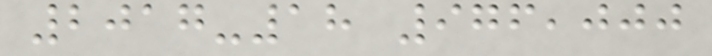2017-18 976,000
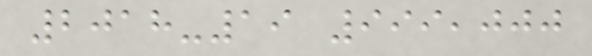2018-19 999,000
